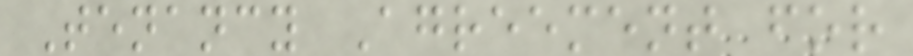Tenancy Agreement for
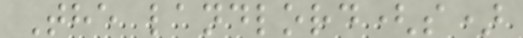The landlord(s)
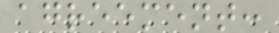agreement:
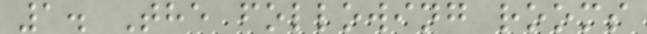1. The following rooms
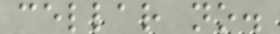cellar no.
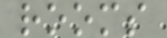rooms
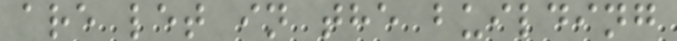are let in the building
